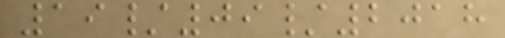19/09/2018
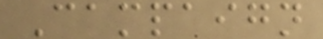Campaign
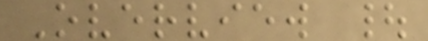Overview |
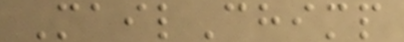MailChimp
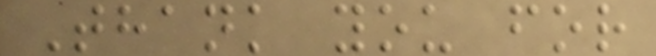Thank you for
